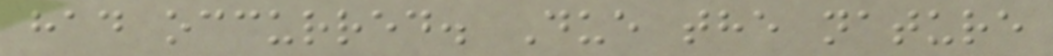had occurred. Due the nature
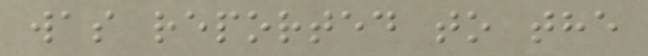was reported to the
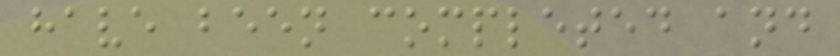have been completed and
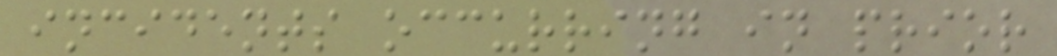incidents occurring in prior
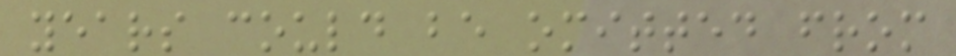years could be omitted from
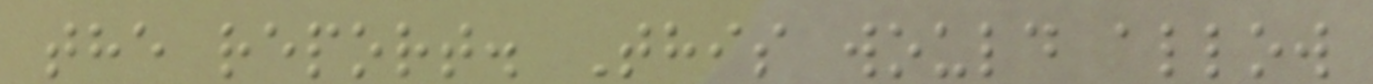the report. This would allow
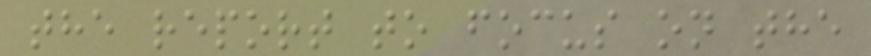the report to focus on the
